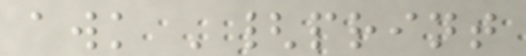awk '{print
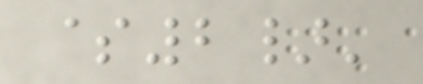$2}'
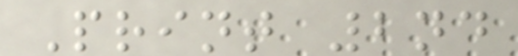Print 2nd
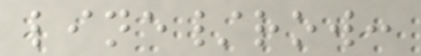line/row:
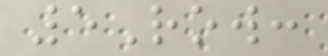5Row:
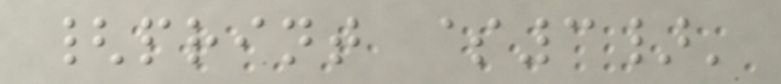{print $3}'
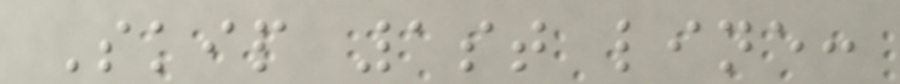Skip 1st line:
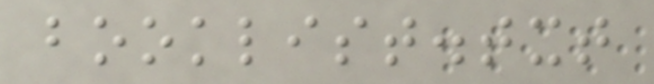booklist.txt
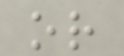or
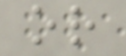or
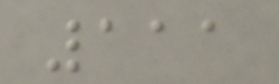111
